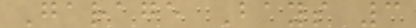Garage Bays 3
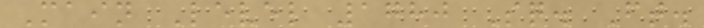Main Level 1780 Sq. Ft.
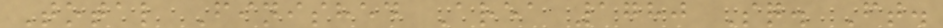Total Finished Area 1780 Sq. Ft.
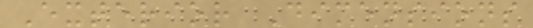Exterior Dimensions
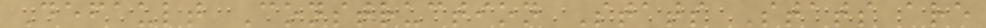Default Construction Stats Stats are
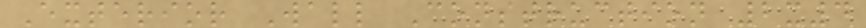Exterior Wall Construction 2x4
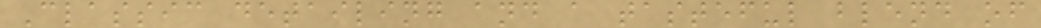Classic detailing and a tasteful blend of
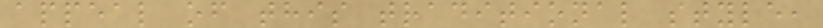appeal of this traditional style,
